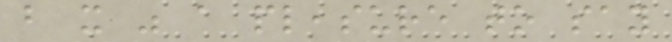but it was a pleasure to say
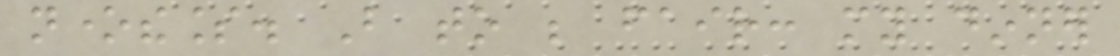nonetheless. But to be fair: my dinner
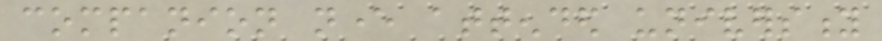companion never attended university
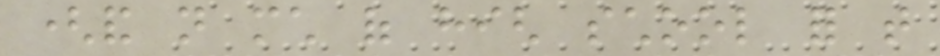(and not much of high school for that
